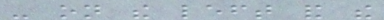- on the left and the
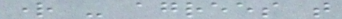right - agrees that
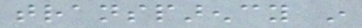transparency in
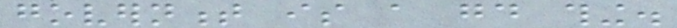government is a good thing.
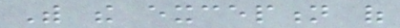With the exception of
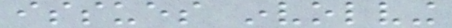issues involving
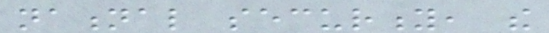national security, the
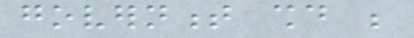government should be
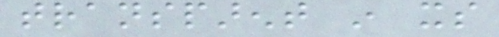transparent in its
